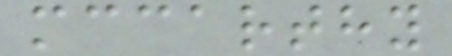mccarthy
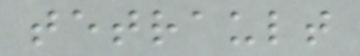tetrault
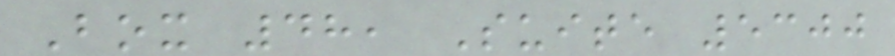Box 48, Suite 5300
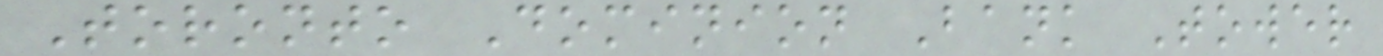Toronto Dominion Bank Tower
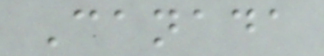Canada
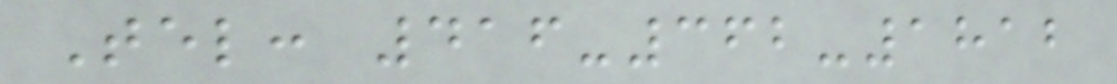Tel: 416-362-1812
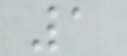1
